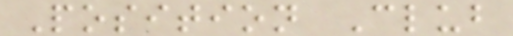Position Club
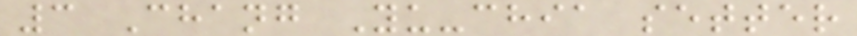3 Chang Yu-chia setter
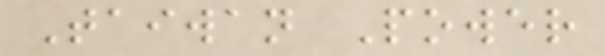Taiwan Power
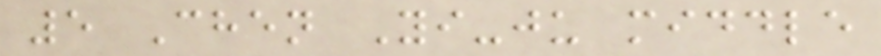5 Chen Yi-ju middle
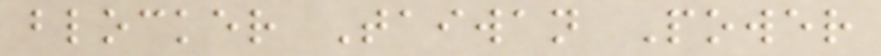blocker Taiwan Power
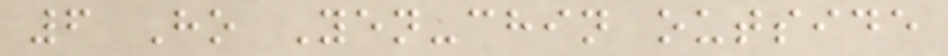6 Ho Yen-chin outside
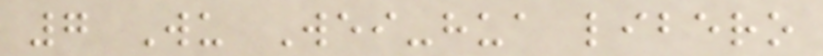7 Wu Wei-hua libero
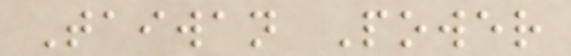Taiwan Power
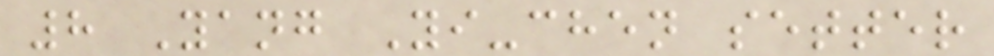8 Yang Yi-chen setter
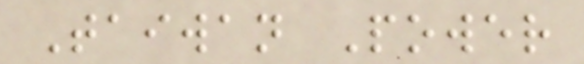Taiwan Power
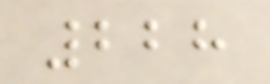228
